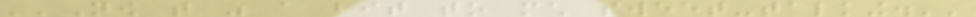''Now that was a bit to much sweet-talking.''
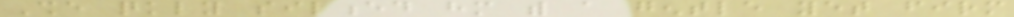She quickly silenced him with a gentle yet firm
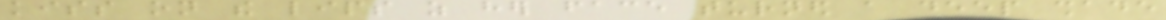kiss on the lips as her face turned a deep shade
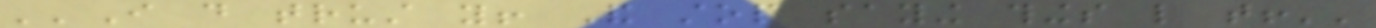''I do trust you! And stop saying things like that!''
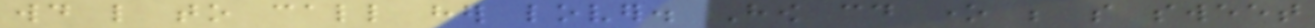would like to call her lover. How could one be so sweet
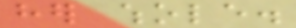her whole.
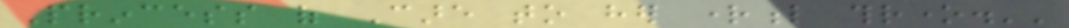Princess of Care to her rightful throne.''
